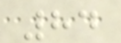84
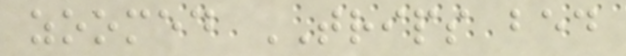zoomed TRIPS bed
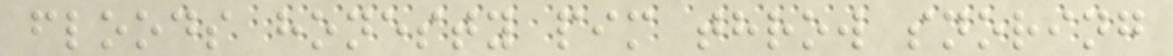floods honesty pim throw snoring
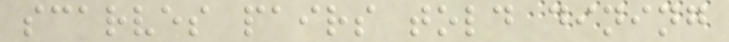scarves pairs told dining
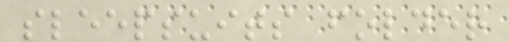sleepsuits folder
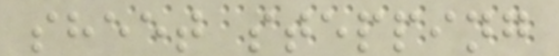sheet stepping
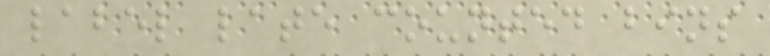label late counted bins
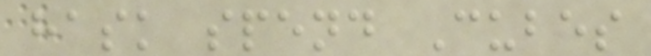hask spend Cubes
